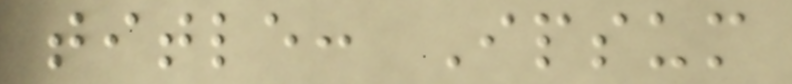title: Ipsum
